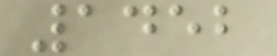1452
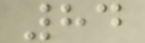84
